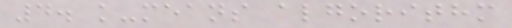4. k-means algorithm
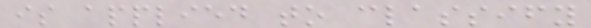is applied to classify
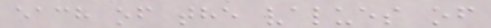each of the values of
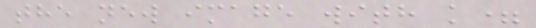the new image with k=
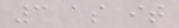3 as it
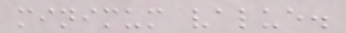minimum value.
